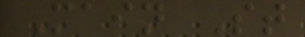Main St
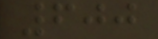600
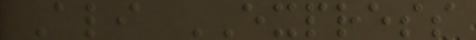Ali EXPRESS
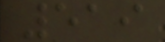519
